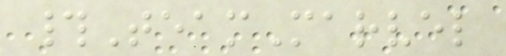#TeamMarvel
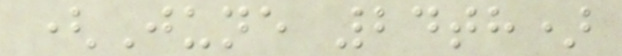(June 24th)
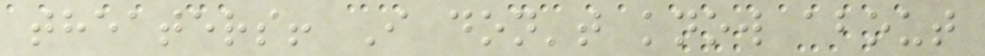theaters! I don't know about
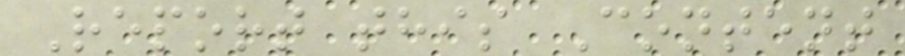Report this Content
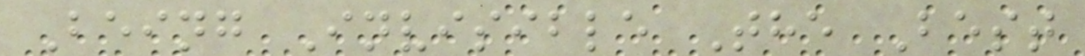Being Invisible The Best
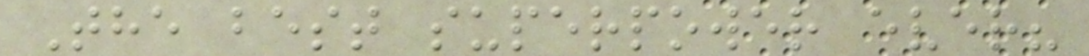The best superpower ever?
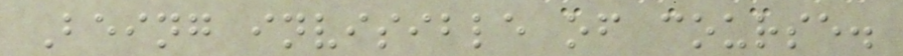Being invisible of course.
